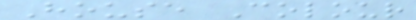House Colour
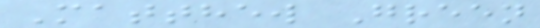Matthew Green
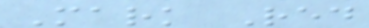Mark Red
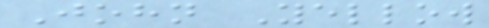John Yellow
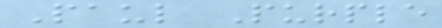Paul Purple
